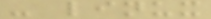- linux
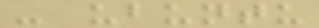- ubuntu
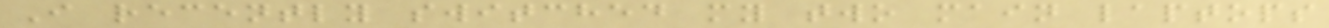I recently switched my two main laptops
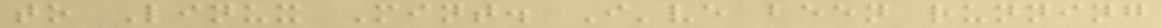to Linux Mint. I've been running
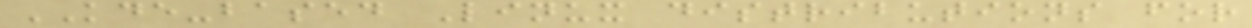KDE-based Linux distributions for
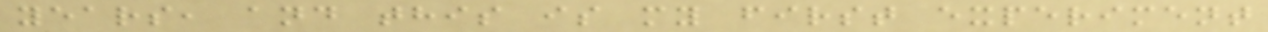years, and this is my first experiment
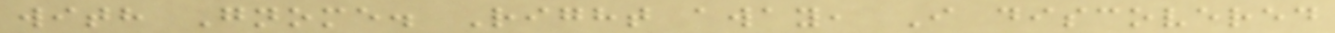with Gnome. Right away, I discovered
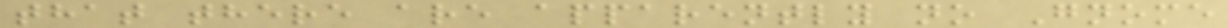that there are apparently no Gnome
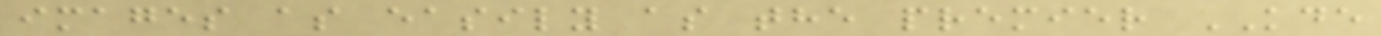images as easily as the premier KDE
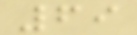69
